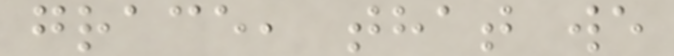grace, that we
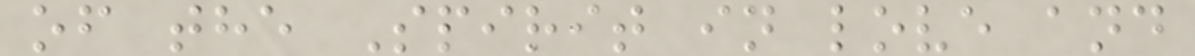of the Spirit in love and
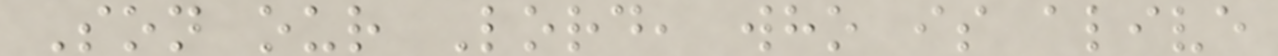Son our Lord, who is alive
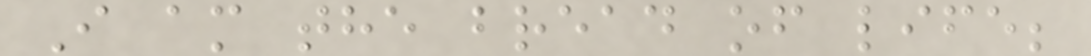I am the bread of life;
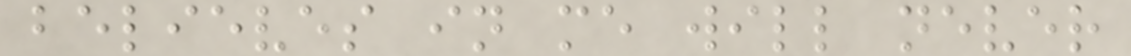believes in me will never
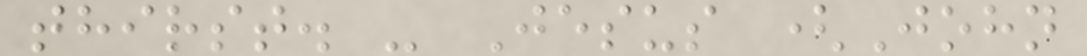thirst. - Jesus (John
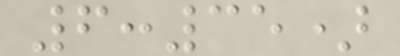6:35)
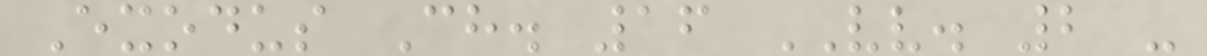Exodus Ch. 16 VV. 2 -
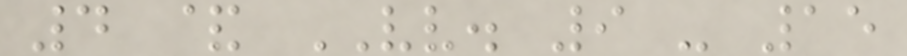4 & VV. 9 - 15
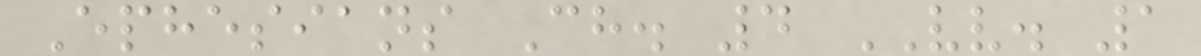Ephesians Ch. 4 VV. 1
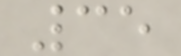35
